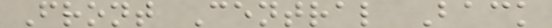Front Central Back
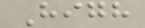High
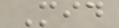Mid
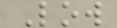Low
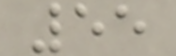55
